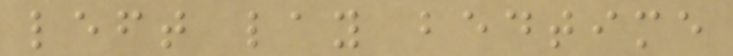left lay bedtime
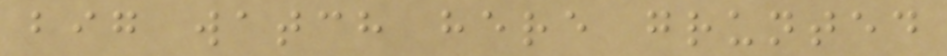big watch here grunted
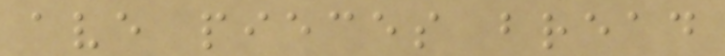ave pieces bread
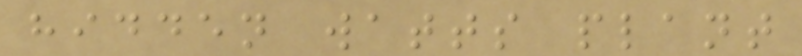hidden watts plant
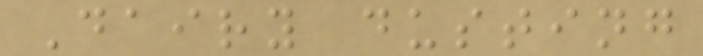Dairy dusting
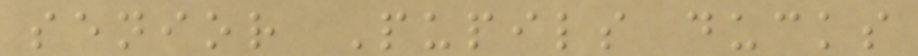senior Pupils ducks
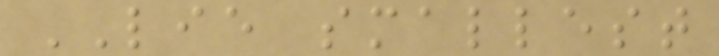LIE smallest
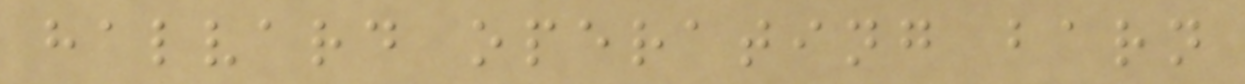halvard operating barn
